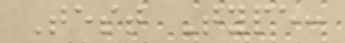Test Type:
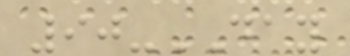90-DAY
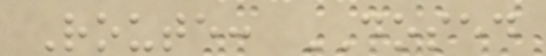Route: DOSED
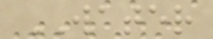WATER
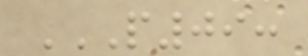P09:
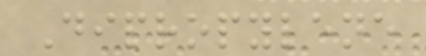Dipropylene
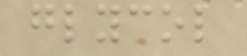glycol
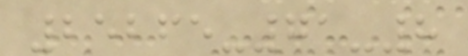25265-71-8
